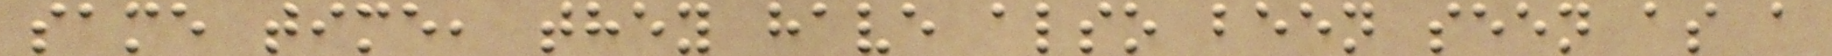same time, they have also been seen as a
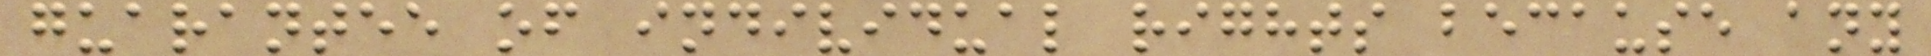guarantee of individual rights because any
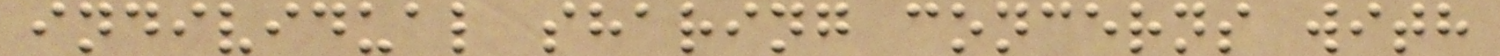individual sharing concerns with
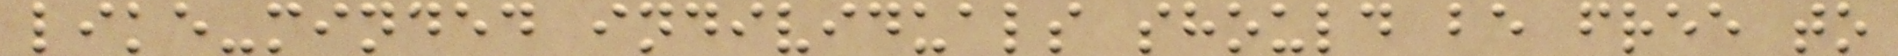like-minded individuals should be free to
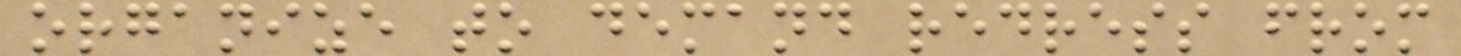organize to demand redress from
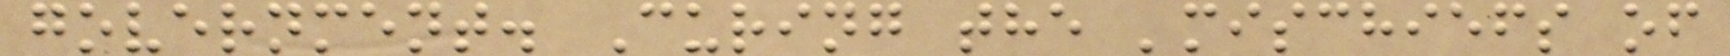government. Curing the 'mischiefs of
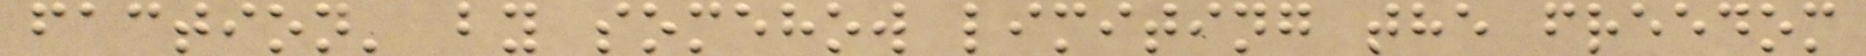faction' by somehow limiting the freedom
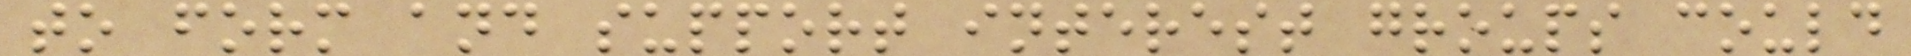to form and support interest groups could
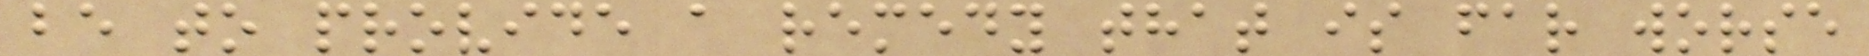be to provide a remedy that is far worse
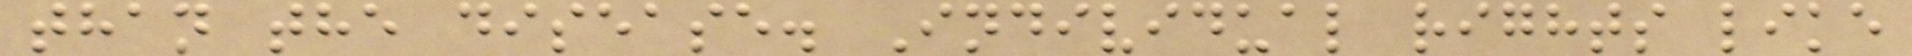than the disease. Individual rights like
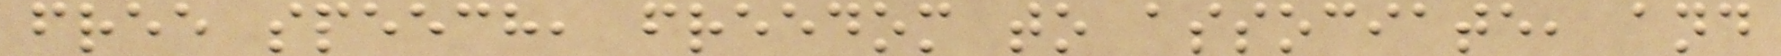free speech, freedom to associate, and
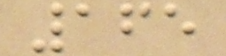165
